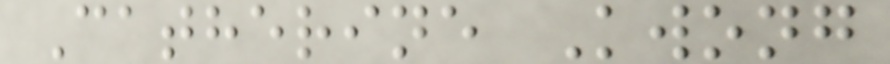Catherine Kwong
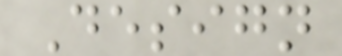Design
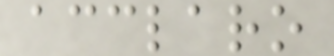acclaro
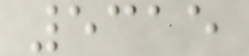5315
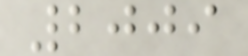2009
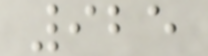925
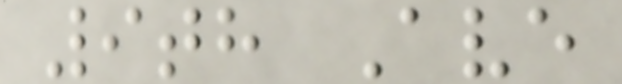9th Ave
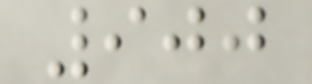900
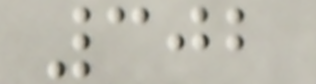302
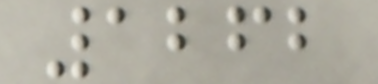1262
